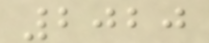2020
